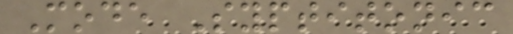Mode Syptitonic
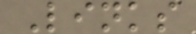Links
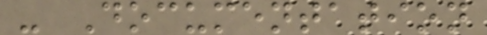- Documentation
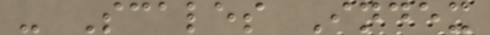- Scales Index
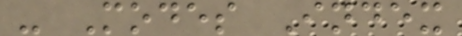- Modes Index
